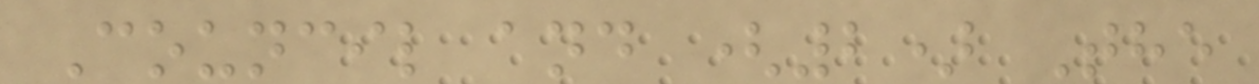Council and (2) The
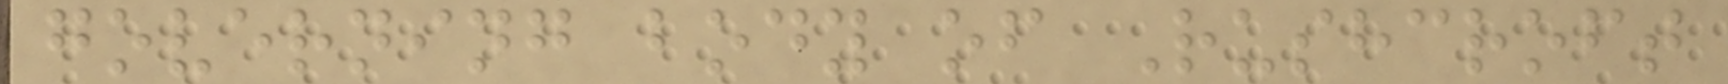governing body of Rushcroft
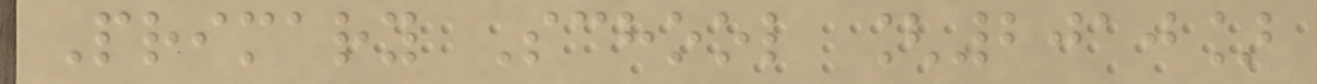Primary School [2010]
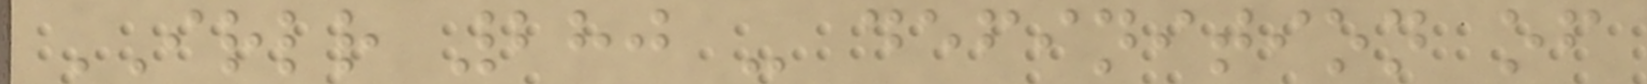IRLR 280 - definition of
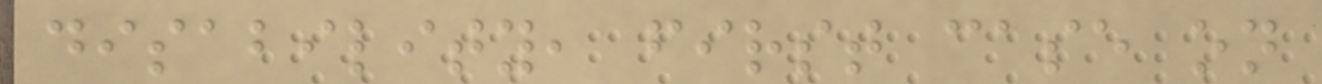disability, first case on
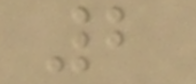2
